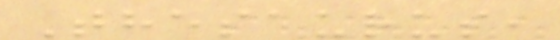Thesaurus,
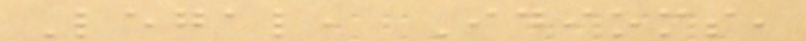Legal, Idioms,
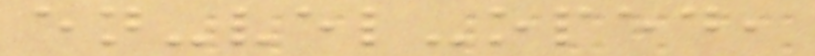en-vel-oped,
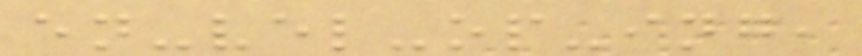en-vel-op-ing,
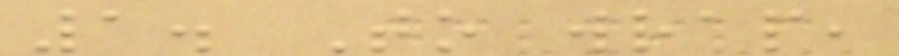1. To wrap,
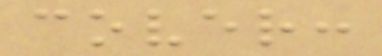cover:
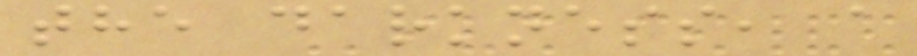the darkness, a
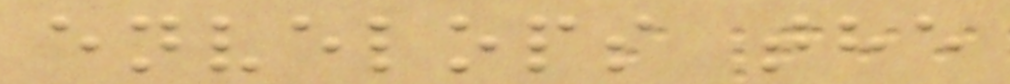envelops the
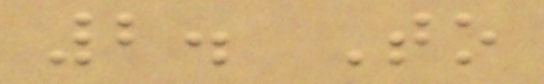2. To
